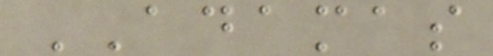ADAMAS
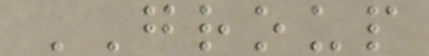GROUP
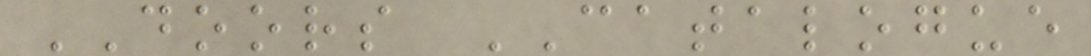DOORS CATALOGUE
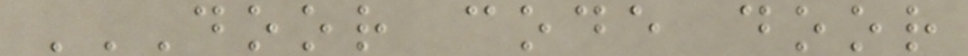DOOR CODE DOOR
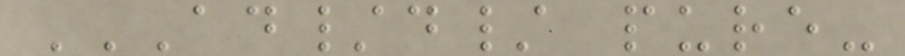AD/D/ PURE-
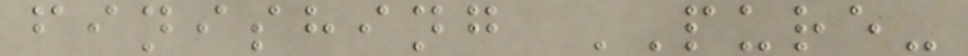finishing PURE-
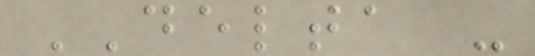DELTA -
